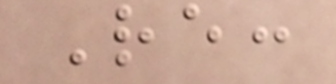Re:
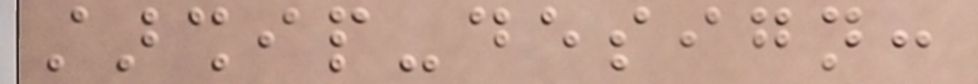starship-design:
